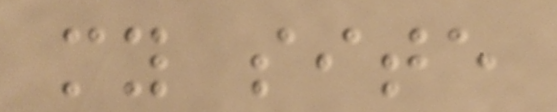my site
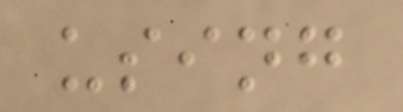using
